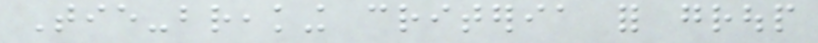Tie-breaking criteria for group
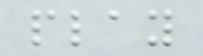play
